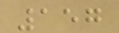157
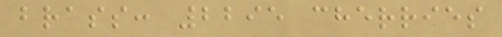brass: 2295 cherries
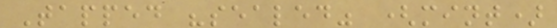Tapped "sealed" (mint)
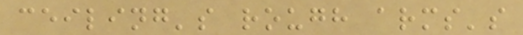ceiling's rough arms's
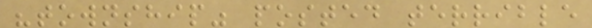"township" posted terrible
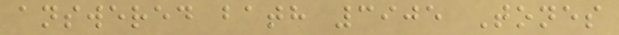answered bath 3905 Tones
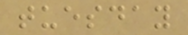tuesday
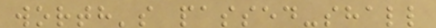worth's passed-shall
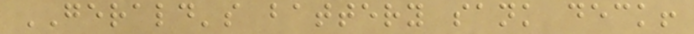GERALD's battery sank deck!
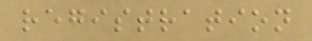registration
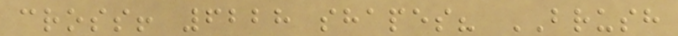cross! 6228 shapes? BRUSH
